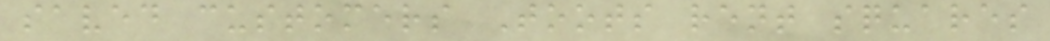saved customers Toots rent squares
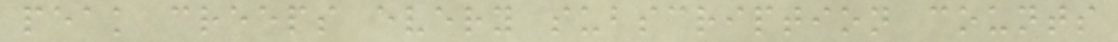peak creeps every subscription counts
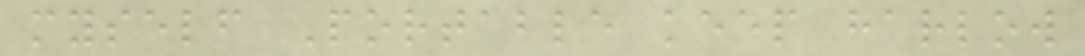myself Portable keep harlow
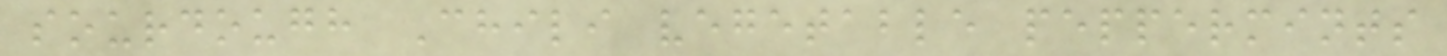sourdough Chili vegetable peppermints
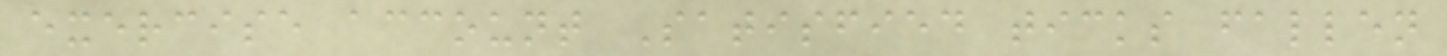exercise account Satisfied ticks fallen
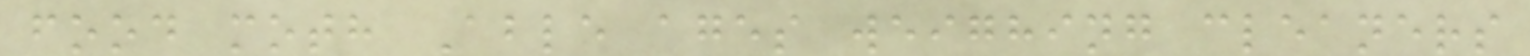food moth Able ages weighing cleaners
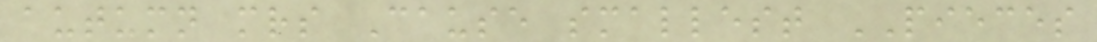autumn mrs Cause smallest PIECES
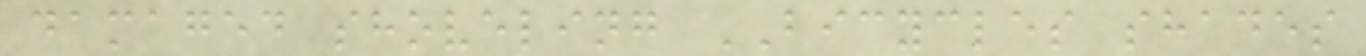damaged shoveling BICYCLES shades
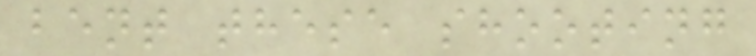bent these shooting
